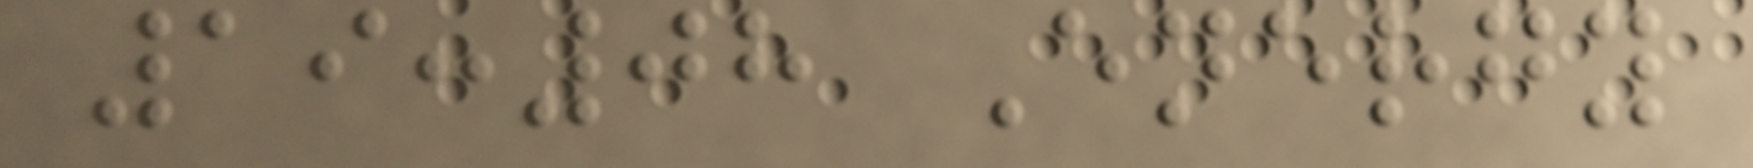19:08 Energy
